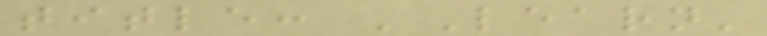title: 'Learn'
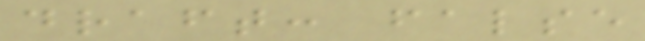draft: false
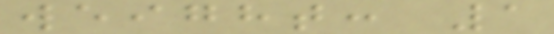weight: 1
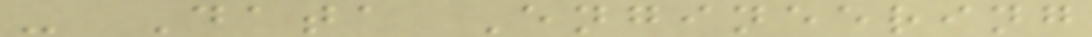- Data Engineering
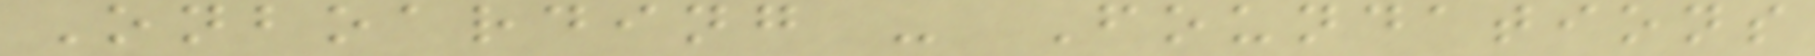Onboarding - Foundations
